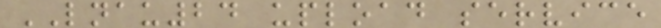LNAU24 upload service
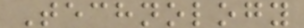Technology
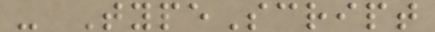- TypeScript
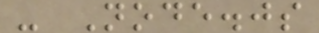- Node.js
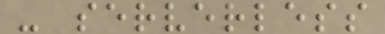- serverless
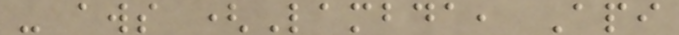- aws (Lambda, Api
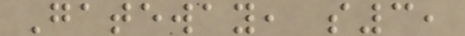Gateway, s3,
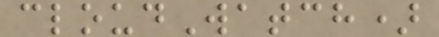cloudWatch)
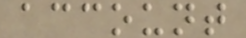account
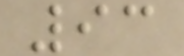93
